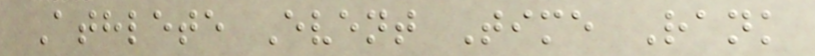Athlete Event Time Rank
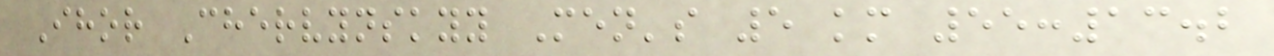Ihor Chervynskyy Men's 5 km 55:13.2
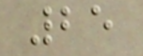25
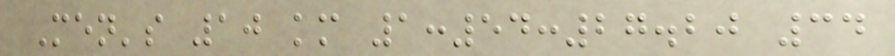Men's 10 km 1:54:27.20 34
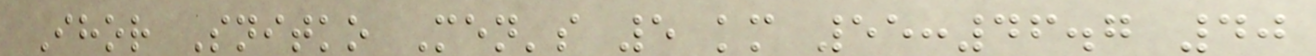Ihor Snitko Men's 5 km 55:46.7 40
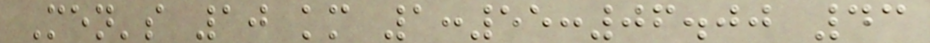Men's 10 km 1:55:06.00 43
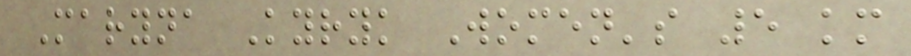Maryna Kyryk Women's 5 km
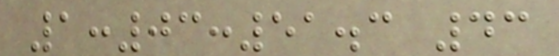1:03:51.3 43
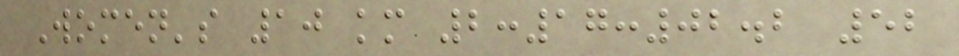Women's 10 km 2:17:02.2 52
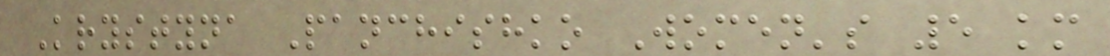Krystyna Panchishko Women's 5 km
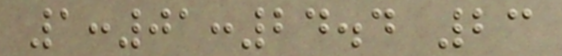1:01:24.4 23
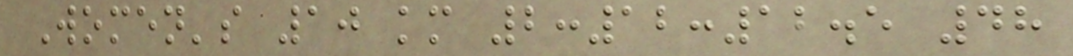Women's 10 km 2:12:12.5 48
